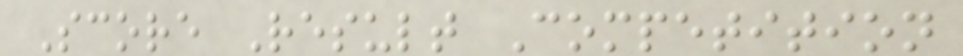Score Result Competition
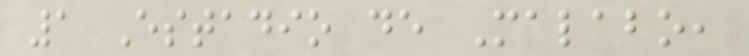1 Estadio de Malabo,
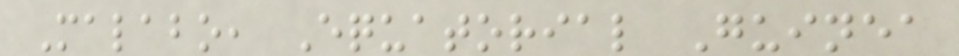Malabo, Equatorial Guinea
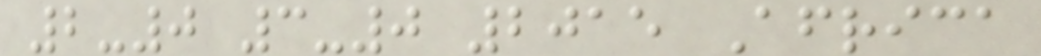2-0 3-0 2015 Africa
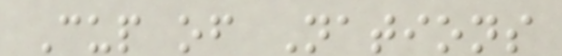Cup of Nations
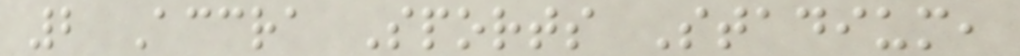2 Accra Sports Stadium,
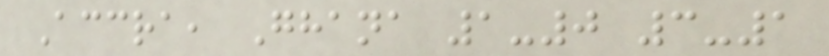Accra, Ghana 1-0 3-1
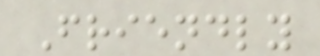Friendly
